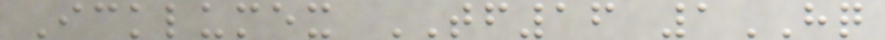Icklumex TF16 1HQ
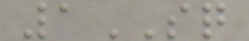1SQ
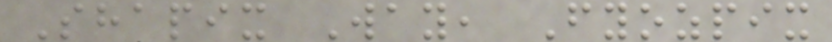Shapix Way, Fyozpix
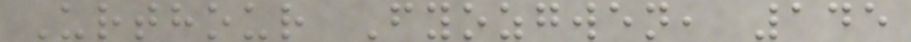Urthour Fyozgwen, 145
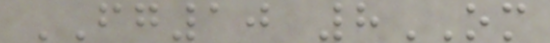FG10 8OM
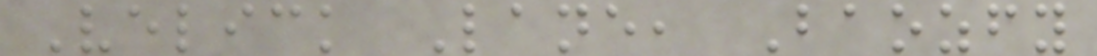Velick Lane, Baozfy
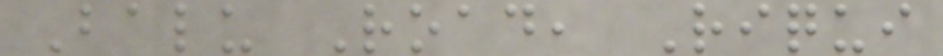Balu Road, Riqui
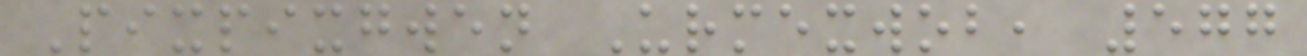Pixpixgwen Urmexwob, 577
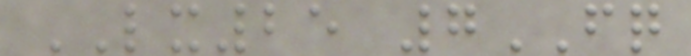LX25 7FQ
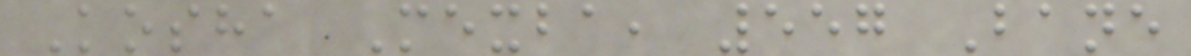Kosha Mexba, 557 Bane
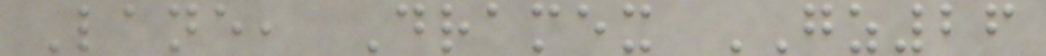Lane, Dramex GZ26
